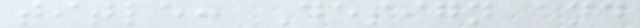title: Design and
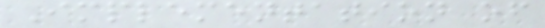Implementation of
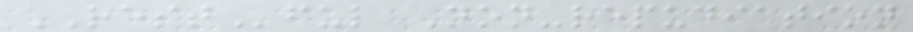RESTful Non-repudiation
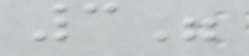3"
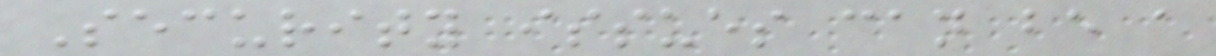Security issues can be a
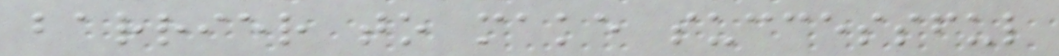barrier to make successful
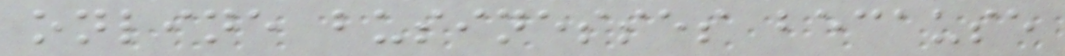online businesses because
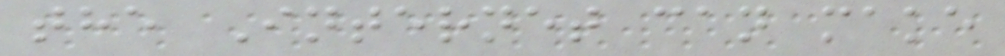the Internet can make
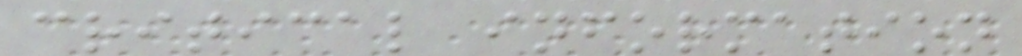critical information
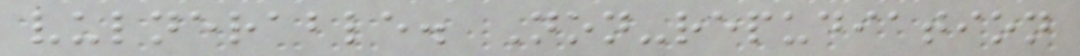vulnerable. Non-repudiation
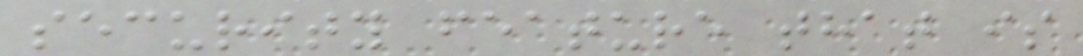security feature that is
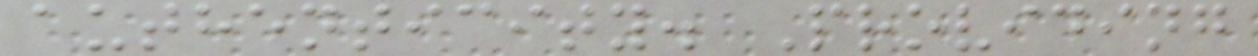authenticity. Providing
